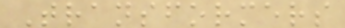Transformers
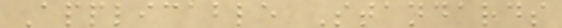Applicable Standards
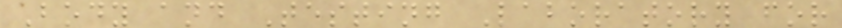Body and Testing Laboratory for
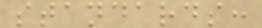standards:
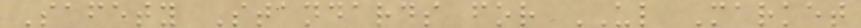Safety Standards for UL Market
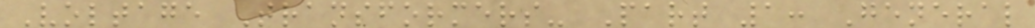Voltage Transformers- Part 1: General
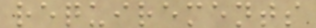requirements
